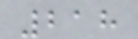218
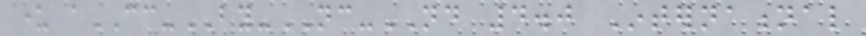under aCC-BY-NC-ND 4.0 International
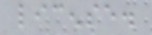license.
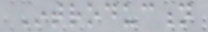Introduction
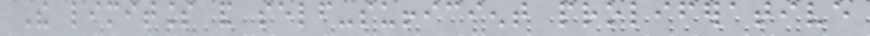The limitless and self-sufficient proliferative
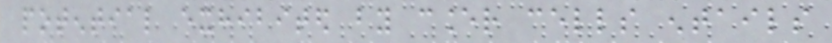potential exhibited by cancer cells entails
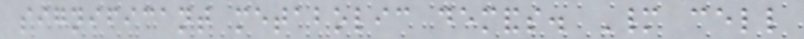significant metabolic demands. Many cell
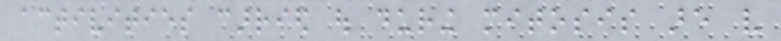activities carried out during mitosis are very
